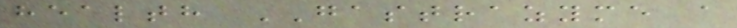health GASTRAZYME a
